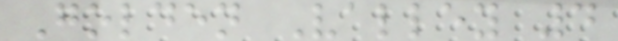Golden Valley 4
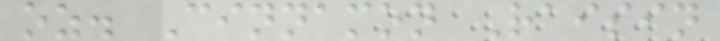oz. Cinnamon Raisin
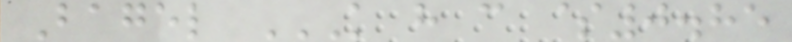Bagel K H C $0.85
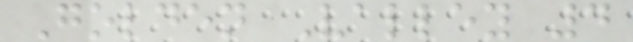Golden Valley 4
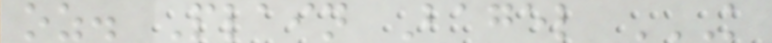oz. Plain Bagel K
